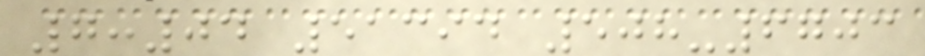7:04 51394 508-6703
